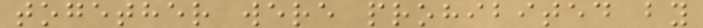together were prohibited by
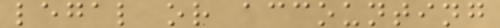legal or accounting
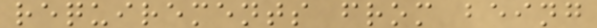requirements from being
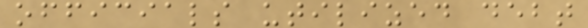officials utilized debt
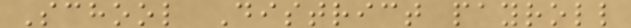School District payroll
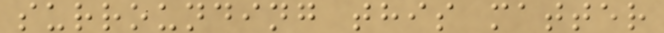surrounding this matter
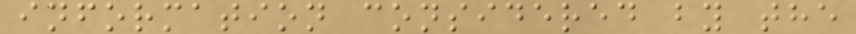information considered by the
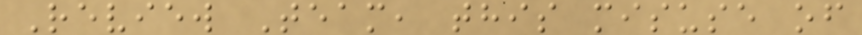Review Team, this misuse of
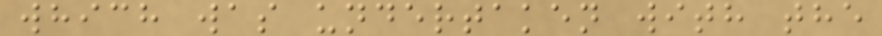which was undertaken with the
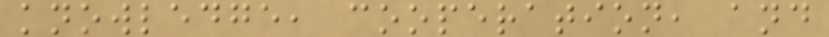knowledge, cooperation, and
